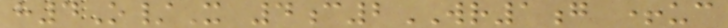h4O/X 4c2WR1g +uc
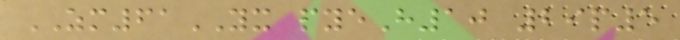ZM61YX pyeH10 29p5
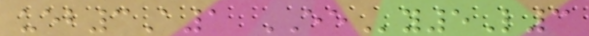ueb3A1 EEy5L3
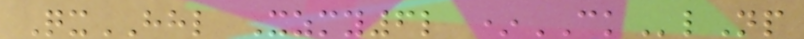QxHHL Xzmy6l *CKlNp
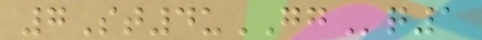7St4uGGq1
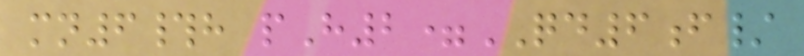mn6#h pH2=QD6f/
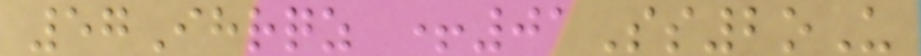57Ihrqz +01Ss2oU
